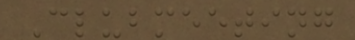Clubmeeting
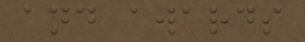and awards
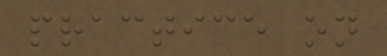practice on
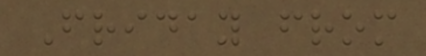Friday from
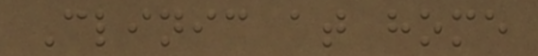Clinic at home
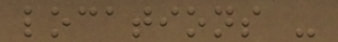locations -
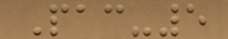Pac-5
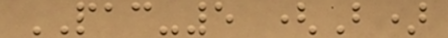PAC-5 (B)
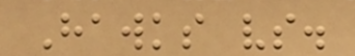Hawks vs.
